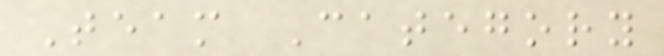Team Category
